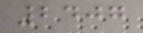2407
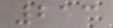213
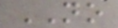NO
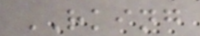RKING
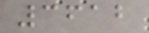3612
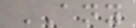ANY
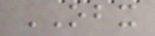OBX
